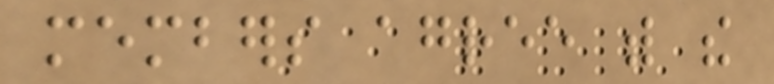members agree with the
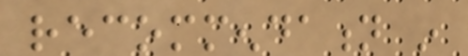recommendation in
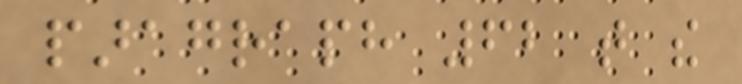paragraph 62 that the
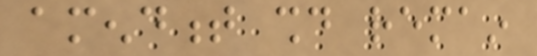amendment should remain
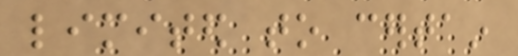limited to certain
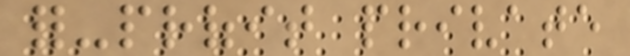for-profit private
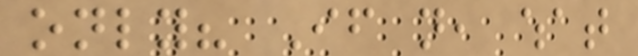only? If not, what
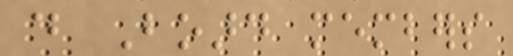do Board members
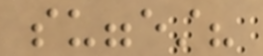suggest?
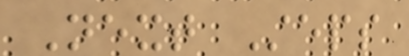Next Steps
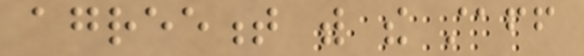agreement with the staff
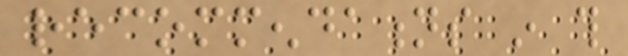recommendations in this
